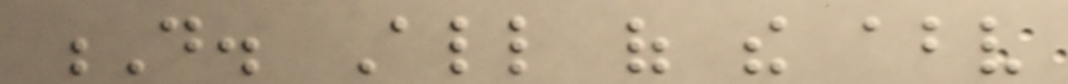D. All of the above
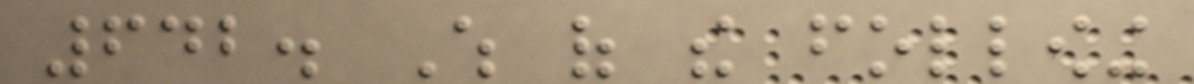642. Which of the following
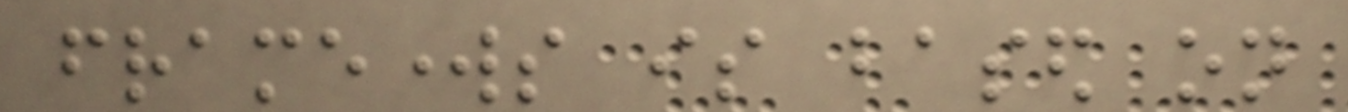frameworks is based on
